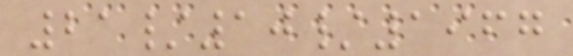21/10/1967
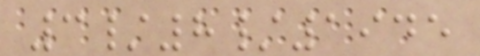3/8/1945
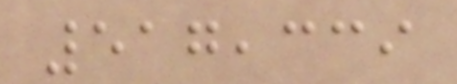517,339
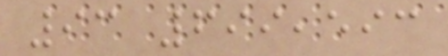93 699,593
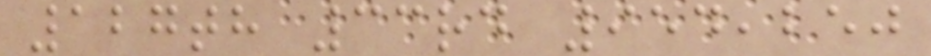127th 33rd 954,250
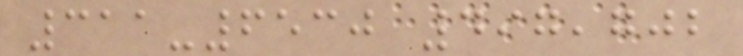311-6530 497,702
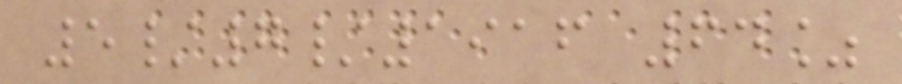5/7/1916 64%
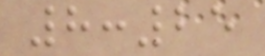8:25
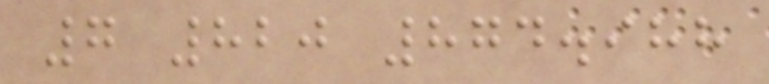7 820 874.988
